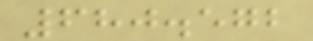680.572
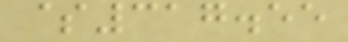$317.55
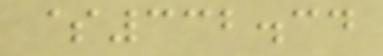$332.34
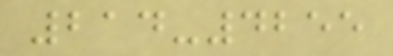214-4255
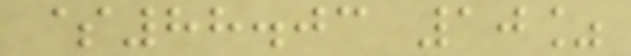$88.03 10%
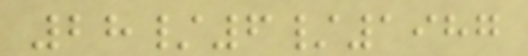28/6/1987
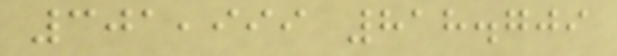301,999 818.709
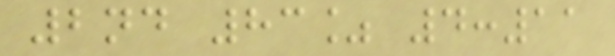2nd 83% 4:11
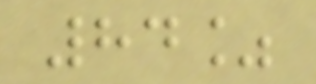84%
